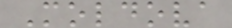Moldova
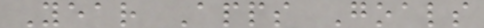Year Apps Goals
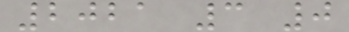2021 3 0
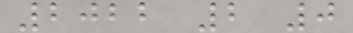2022 2 0
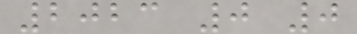2023 0 0
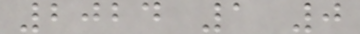2024 1 0
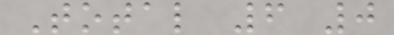Total 6 0
